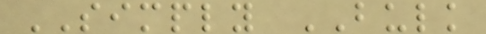SIMPLY BULK
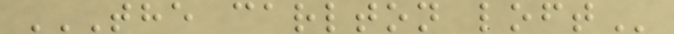THE CARLTON LOFT
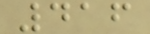416
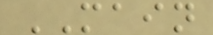MAIN
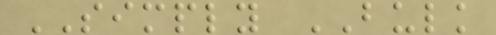SIMPLY BULK
